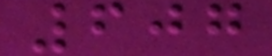607
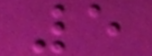5
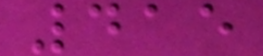415
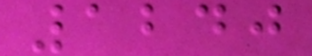1240
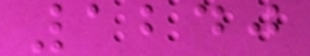1240
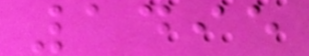1495
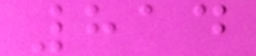814
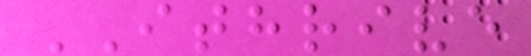ITHRIVE
